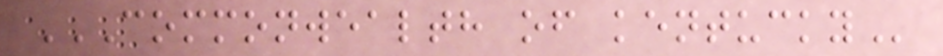COMMONWEALTH OF KENTUCKY
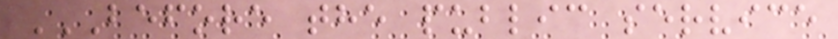BEFORE THE PUBLIC SERVICE
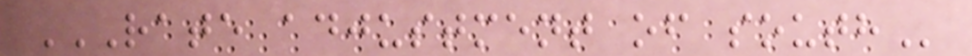RATE ADJUSTMENT OF SOUTH
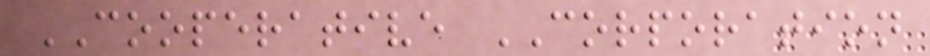COOPERATIVE CORPORATION
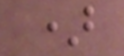)
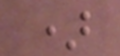)
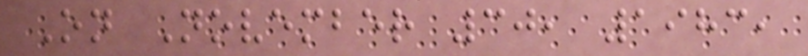On November 30, 1983,
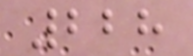228
